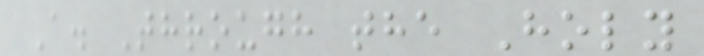A. Through the Holy
